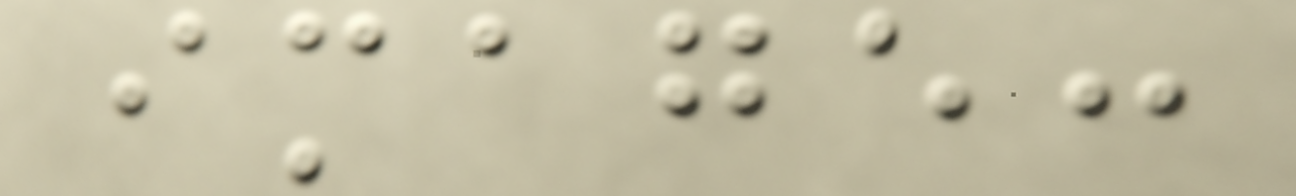image:
